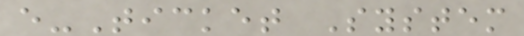e-Ticket System
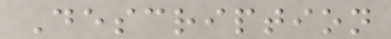Description
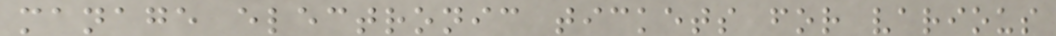manage electronic tickets for various
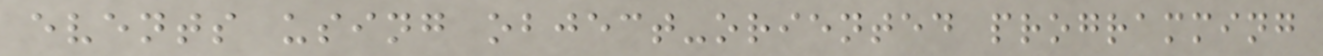events using object-oriented programming
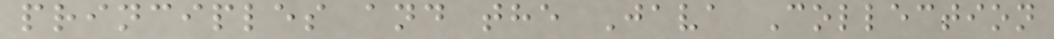principles and the Java Collection
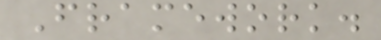Framework.
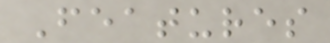Features
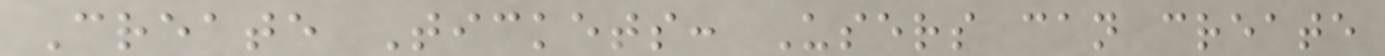Create Tickets: Users can create
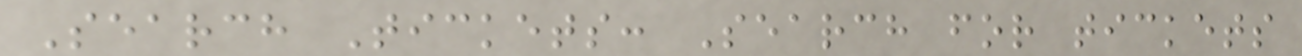Search Tickets: Search for tickets
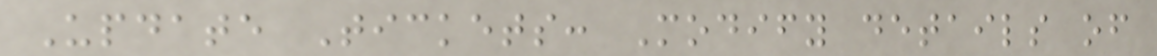Update Tickets: Modify details of
